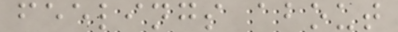feelings about
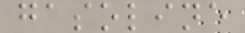gasoline
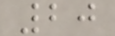20
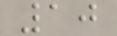10
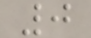0
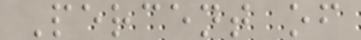Percent of
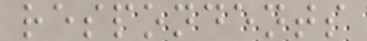respondents
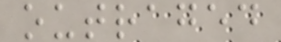outraged
